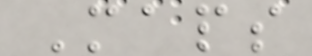Maps
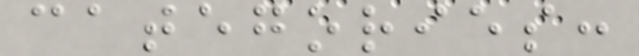categories:
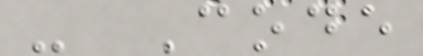- Code
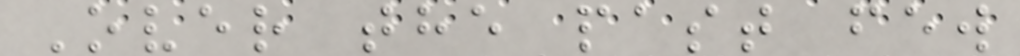Over the past few
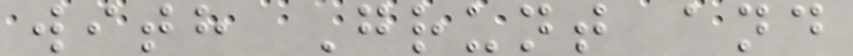with Grunt and
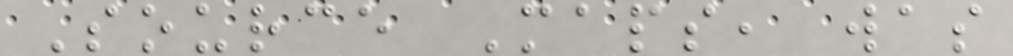Source Maps, was
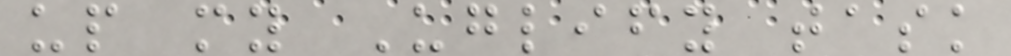up my Uglify task
